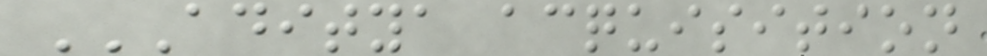ADITYA ACQUISITION
